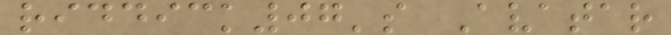riddick07's Avatar
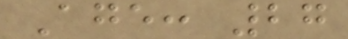Age: 27
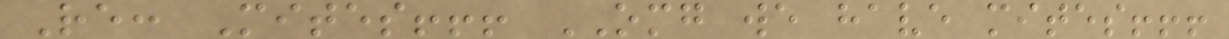Re: Mites!!! OMG we have mites!!!
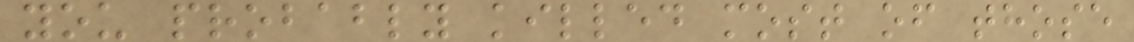you probably killed most of those
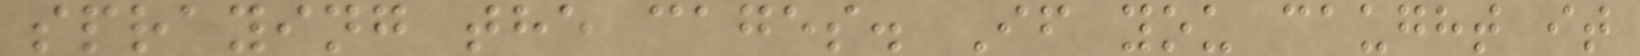spraying the cages. If you caught it
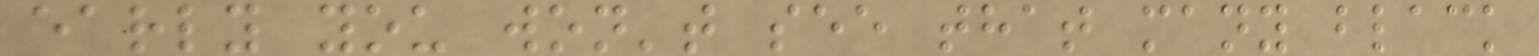early you won't see that many black
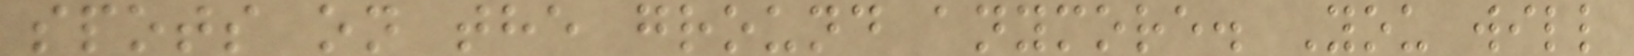spots on the ground anymore. You will
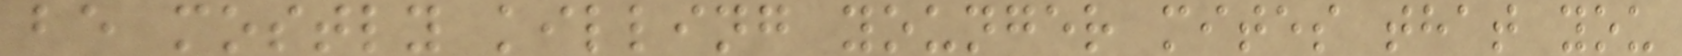be mostly killing younger mites that you
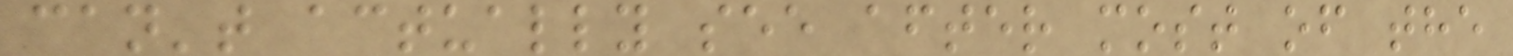can't actually see after most of the
